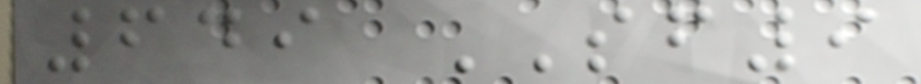649 SF9
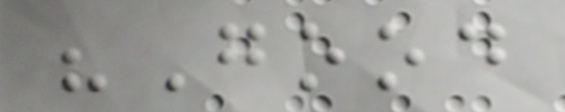"Good
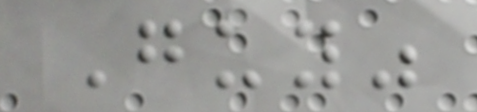Guy"
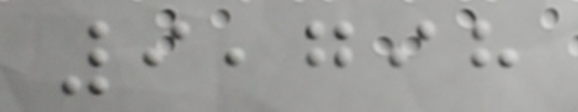9,798
